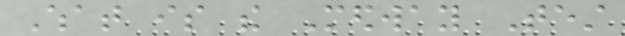What is the Medway Test
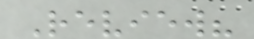Review?
